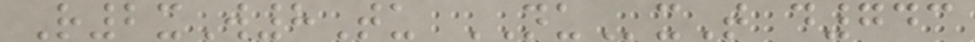R2xW8Tu NUxT d743
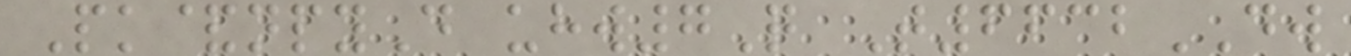Pk&npyD uhw7Q T6632DW
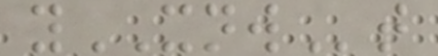yXNWt
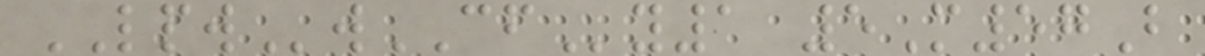LPWwCFy1 5M57B
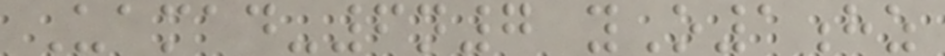Uamad-6n7 yO1hz
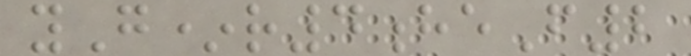yG*r4heF2
